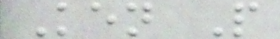Ken P
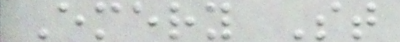Emery St
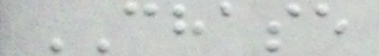CHASE
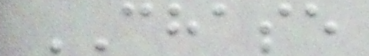CHASE
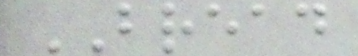BREAD
